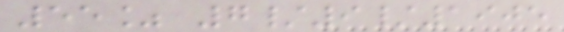55% 7/9/1905
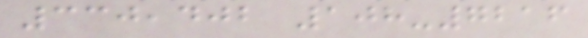330,402 108-7216
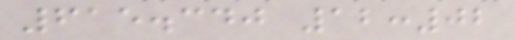615.340 12:02
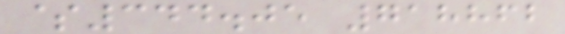$344.05 718862
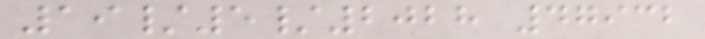19/5/2028 47932
